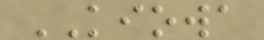KIOWA
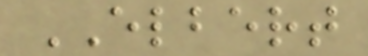ELBERT
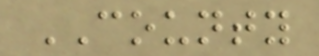COUNTY
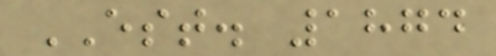EST. 1874
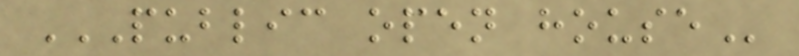PUBLIC OPEN HOUSE
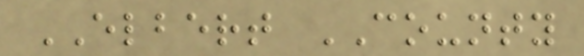ELBERT COUNTY
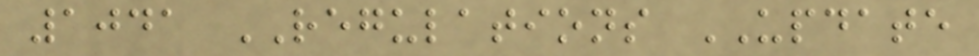1041 REGULATIONS UPDATE
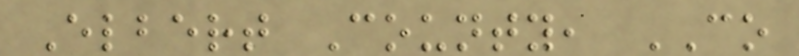Elbert County, CO
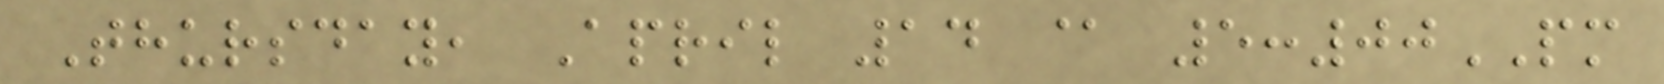Thursday, April 14 @ 5:00PM
